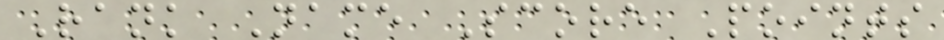Rank Name Score Points
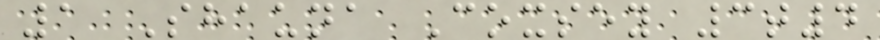1 Shauna Coxsey 3t4
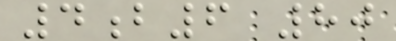4b6 80
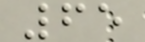65
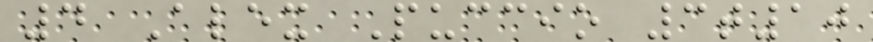4 Alex Puccio 3t10
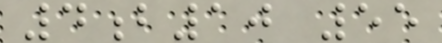4b10 55
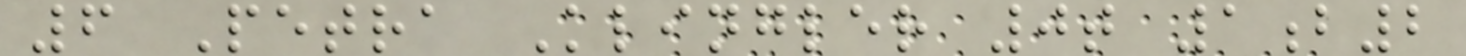6 Petra Klingler 0t 1b2
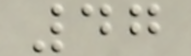47
